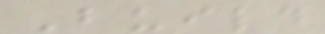Build
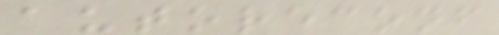autoreconf
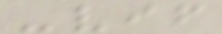-vif
